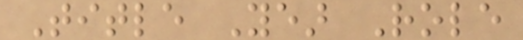Title Year Role
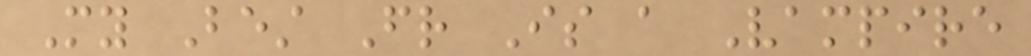My Best Friend Is a Vampire
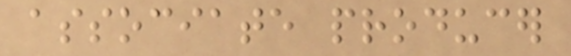associate producer
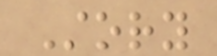Story
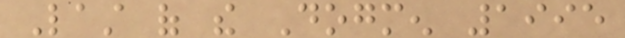Last of the Dogmen 1995
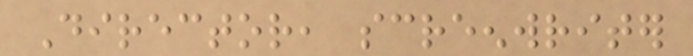Director, screenwriter
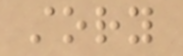story
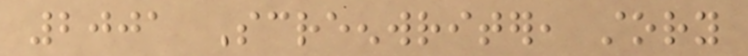2001 Screenwriter, story
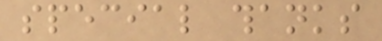special thanks
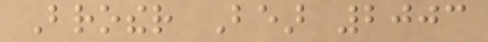Brother Bear 2003
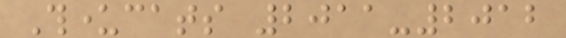Thundercats 2011-2012
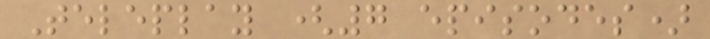Teleplay (7 episodes)
